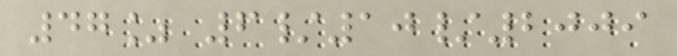47% 6/10/2009
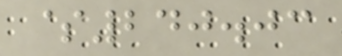$240.03
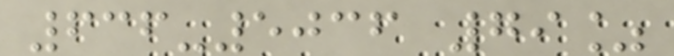636-5036 79%
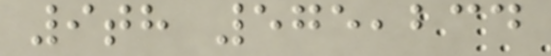9th 575,234
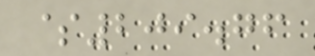$209.76
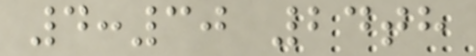4:30 24th
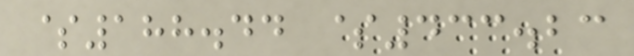$188.44 $433.23
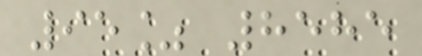95% 8585
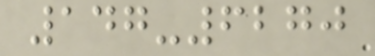147-6270
